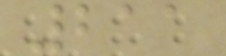211
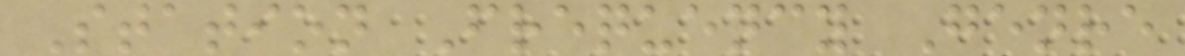Station Frequency Genre
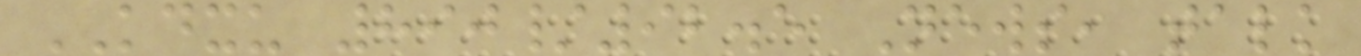KDXU 890/92.5 News, talk
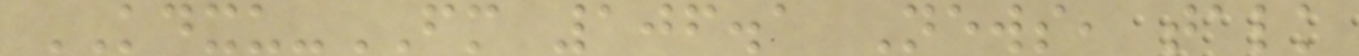KDXU-FM 106.1 News, talk
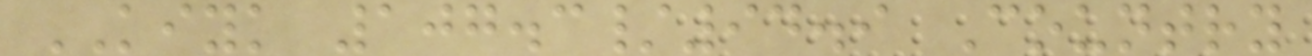KIYK 107.3/94.9 Country
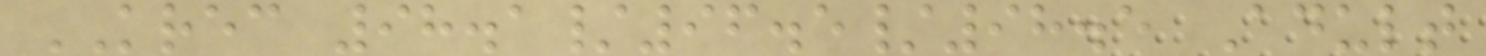KREC 98.1/96.5/98.5 Adult
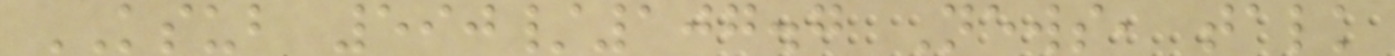KSUB 590/107.7 News, talk
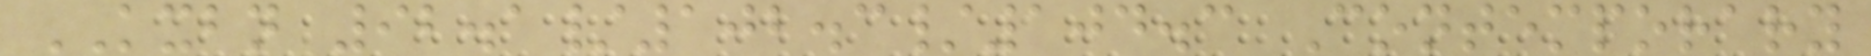KXBN 92.1/102.3/104.3 Contemporary
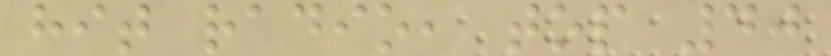hit radio, top 40
